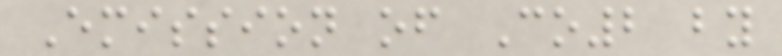Emission of Co2 by
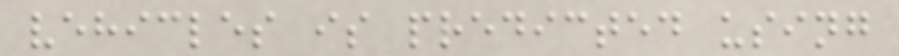vehicles is predicted using
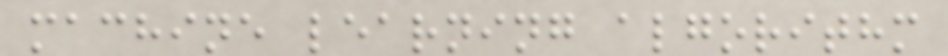machine learning algorithm
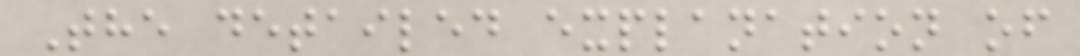The detailed explanation of
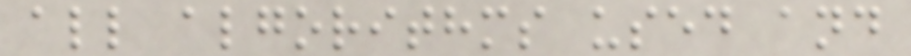all algorithms used and
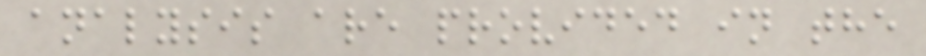analysis are provided in the
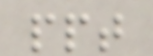ppt
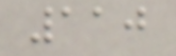110
